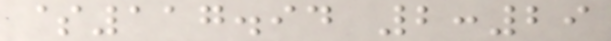$117.94 2:29
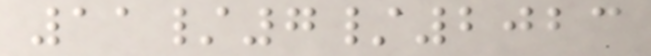11/7/2023
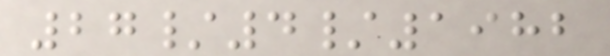27/4/1982
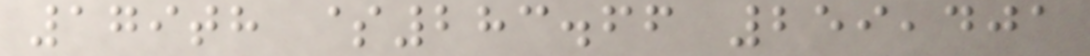179th $283.66 259,401
